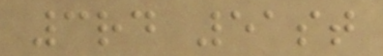3rd 51st
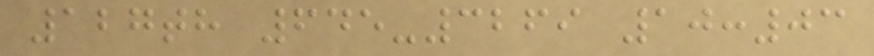127th 645-3269 10:03
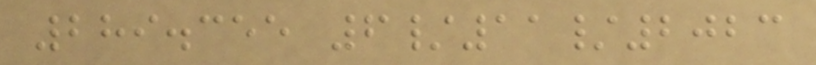289.355 6/11/2023
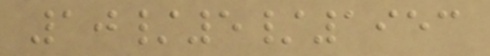10/5/1953
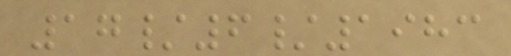17/6/1983
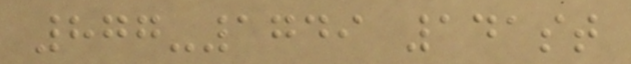877-1749 141st
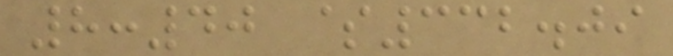8:40 $332.09
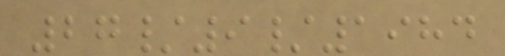27/9/1984
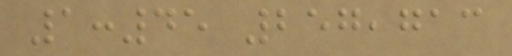1:45 257,713
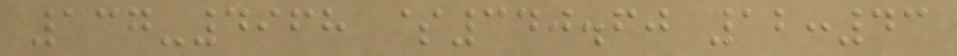137-4968 $340.60 12:43
